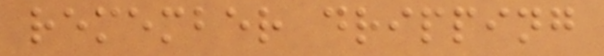remember dripping
